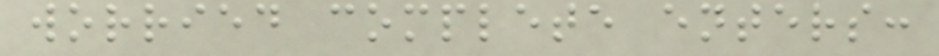worried complete enters:
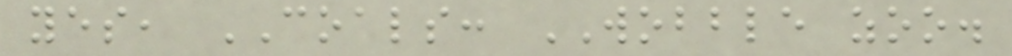yes, COALS: WOBBLE zoo.
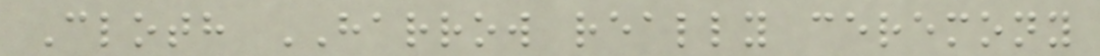Cloth HARROW really ceremony
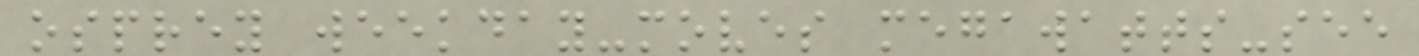osprey weekday-moves megawatts-see
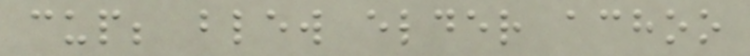cup; blew elder achoo
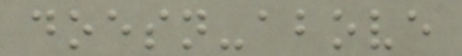doesn-above
